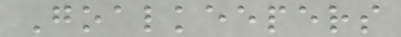Goalkeepers
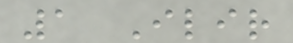1 Ilir
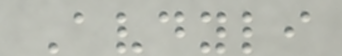Avdyli
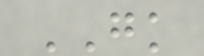GK
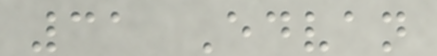31 Edvan
